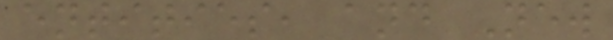entities, and New
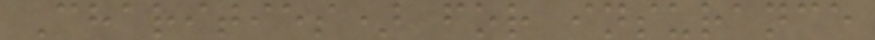Charities) for insurance
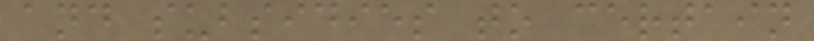and subsidies to certain
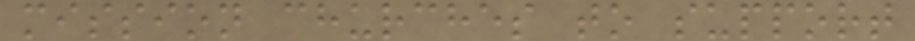mission churches to support
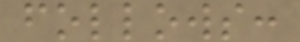follows:
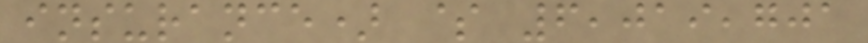insurance) $ 6,019,701
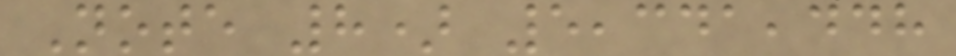Note 8) 5,341,448
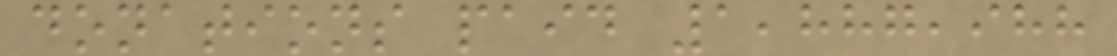donations paid 1,887,988
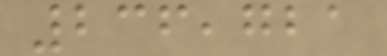236,721
